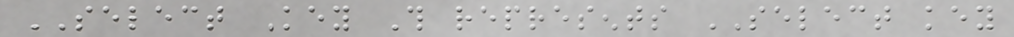SELECT Key This represents SELECT key
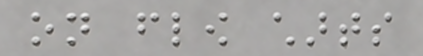on flow charts
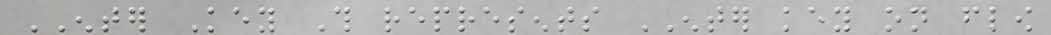ENTER Key This represents ENTER key on flow
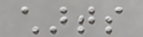charts
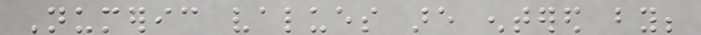Numeric values are entered by;
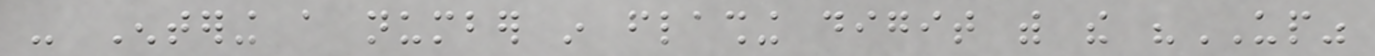- Entering a number in flashing digit with the "UP"
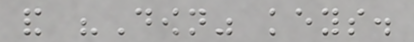and "Down" keys.
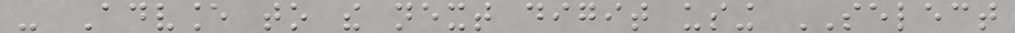- Advance to the next digit using SELECT
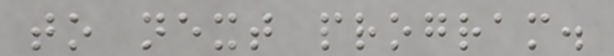to next program.
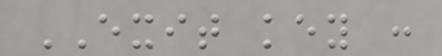EXIT key :
